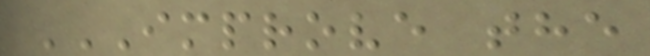IMPROVE THE
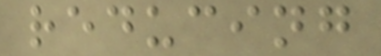reducing
